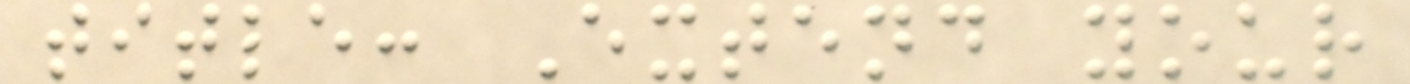title: Extend your
